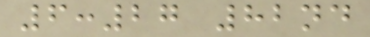6:27 82nd
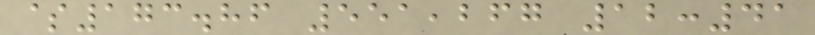$173.86 551,267 12:41
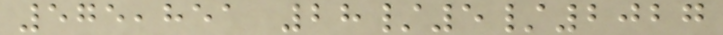575,851 28/5/2027
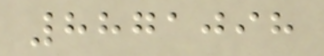8871098
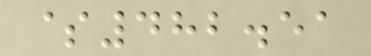$482.51
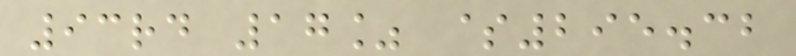93rd 17% $295.32
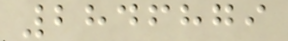2846879
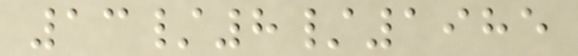13/8/1985
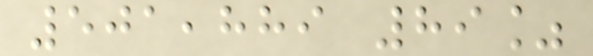501,889 89%
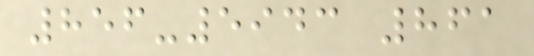856-5943 861
